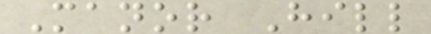Manor Hill
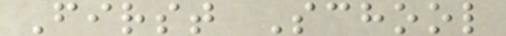First School
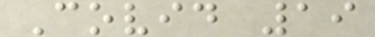Covid 19
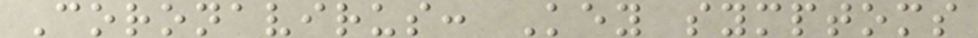Coronavirus: Key symptoms
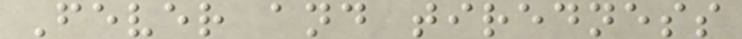Fever and tiredness
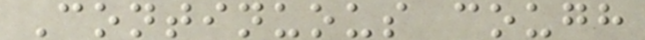Continuous cough
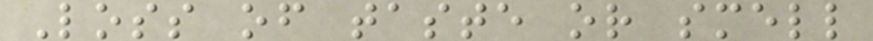Loss of taste or smell
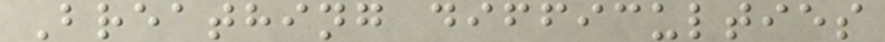Breathing difficulties
